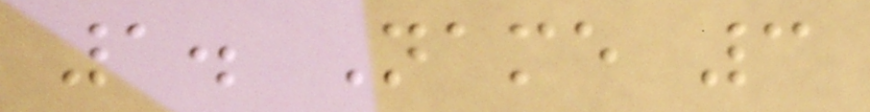1. Name 3
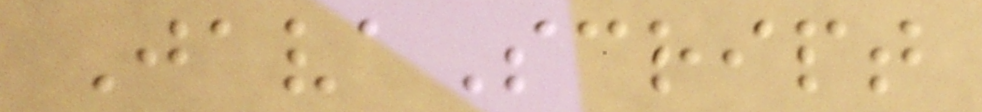JavaScript
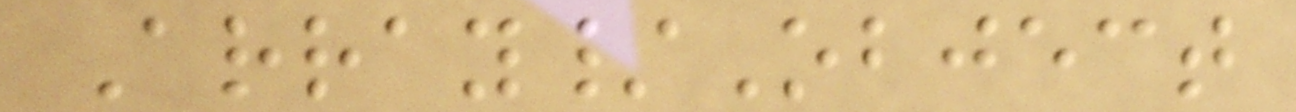Array/Object
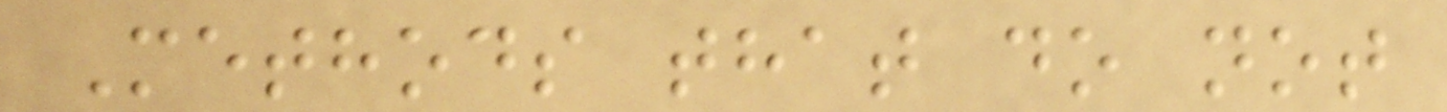Methods that do not
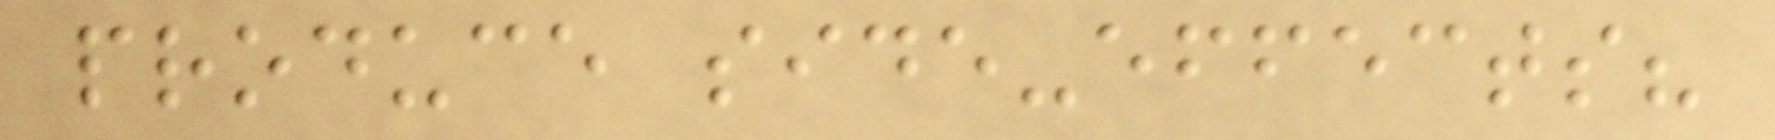produce side-effects?
